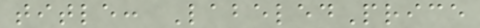title: LabeledPrice
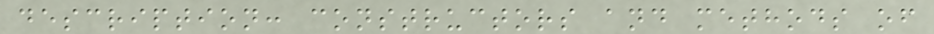description: constructors and methods of
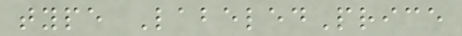type LabeledPrice
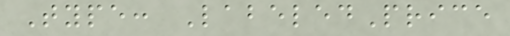Type: LabeledPrice
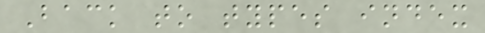Back to types index
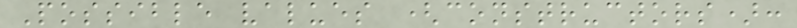Possible values (constructors):
